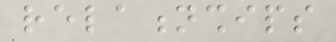relationships
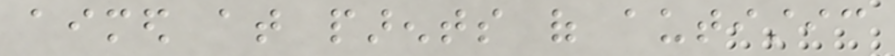aimed at parents of autistic
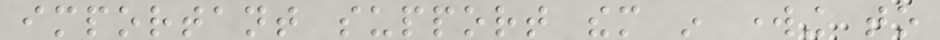important support them in working to
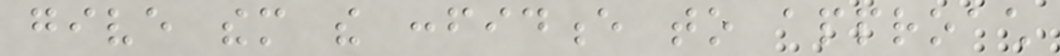give them the confidence to approach
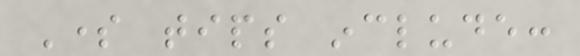Some tips include:
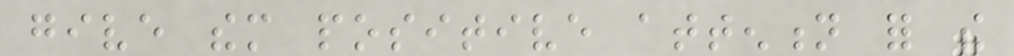give them positive attention for the
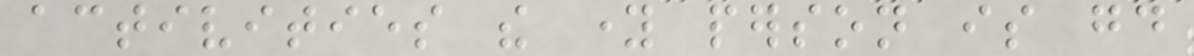activities the young person is good
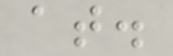at.
